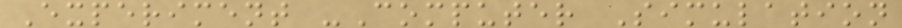Experiment -Computer Simulation
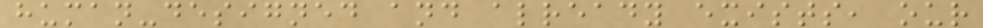human-designed and already exists, our
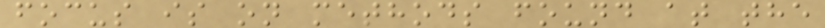focus is on methods found at the
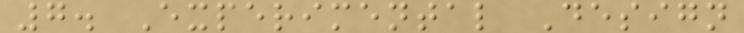7. Experimental Design
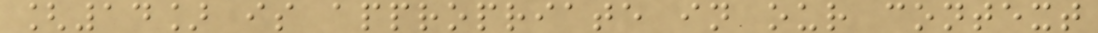[14] is appropriate in our context
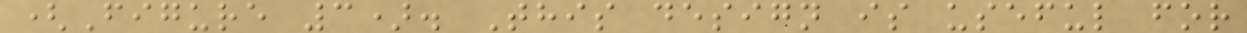(Figure 3). This design is useful for
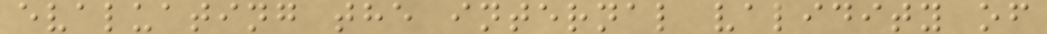evaluating the internal validity of
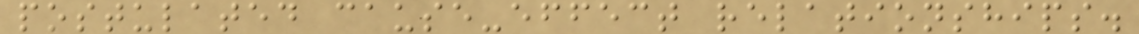postulated cause-effect relationships.
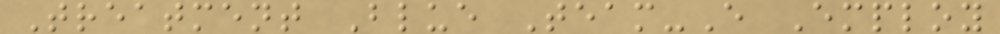Treatment Blue Team-E Employ
